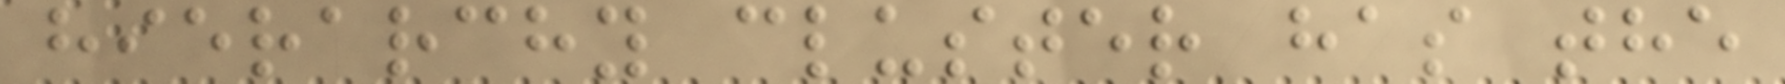hierarchy cluster has the
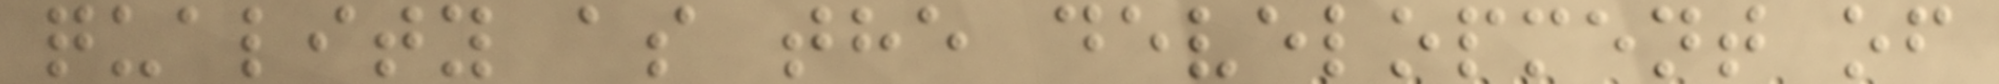quality as the development of
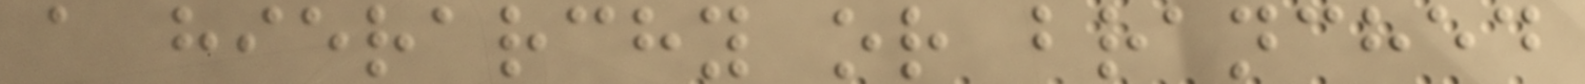a hierarchy or branched
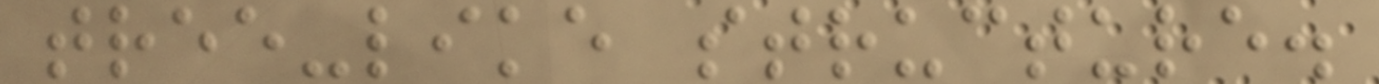tree-like structure.
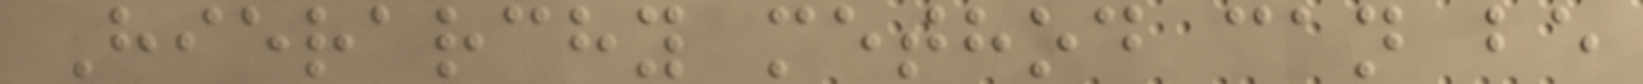Hierarchy method can be
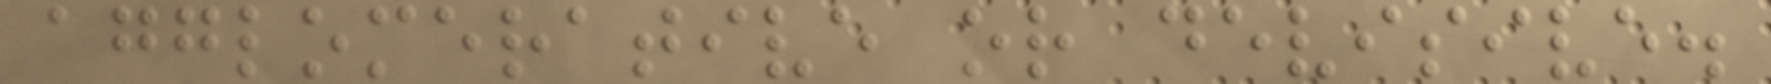agglomerative or devisive.
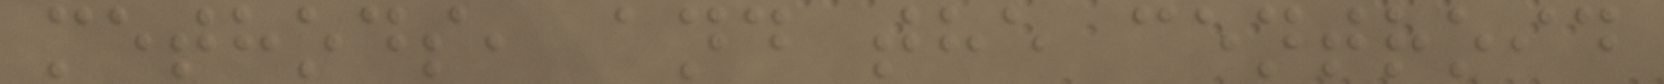methods, and the centroid
